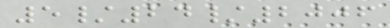5/24/2006
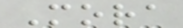Mora
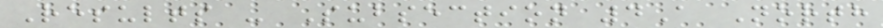Results - Subsection 4A North
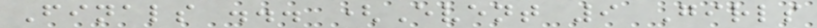Finals ... (Event 9 Girls
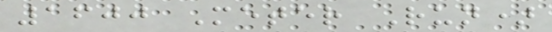1600 Meter Run)
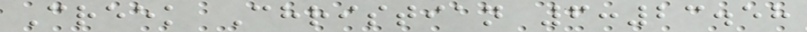Creek Christian 6:23.58
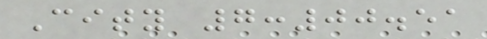City 7:00.51
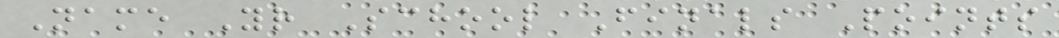Name Yr School Finals Points
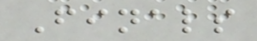Finals
